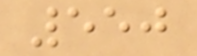550
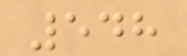548
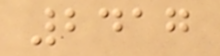2417
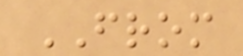FROM
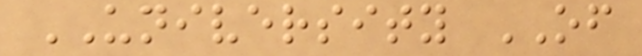UNIVERSITY OF
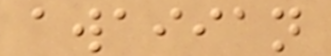awaiian
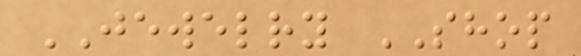JEWELRY SHOP
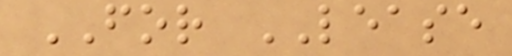FOR LEASE
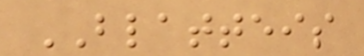BLATTEIS
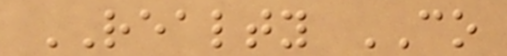REALTY CO
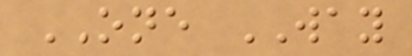ONE WAY
